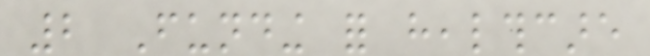2 Funding for healthcare
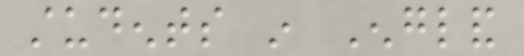students in England
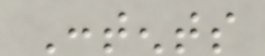Contents
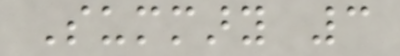Summary 3
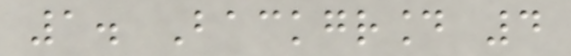1. Background 4
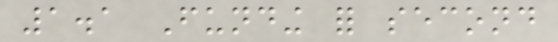1.1 Funding for second
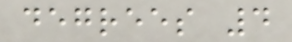degrees 4
